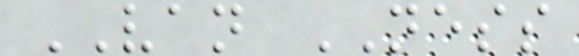VAN NESS
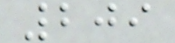209
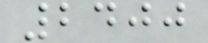2400
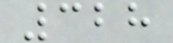328
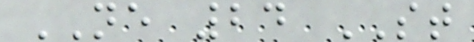NE 24 ST
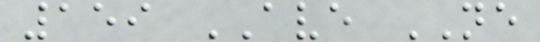159 AVE NE
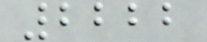2222
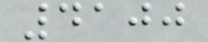4100
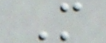M
